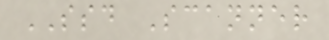SSD Scanner
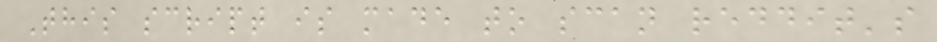This script is made to scan reddit's
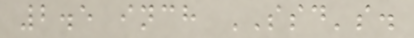2.5 inch SSD's.
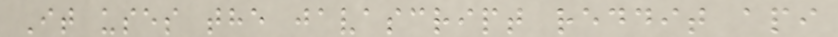It uses the javascript reddit api
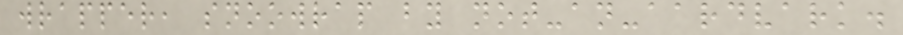wrapper, snoowrap by not-an-aardvark.
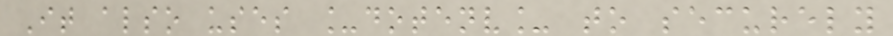It also uses _dotenv_ to securely
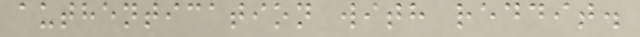authentication with reddit.
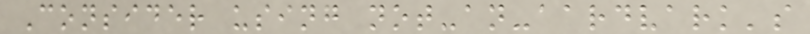Consider using not-an-aardvark's
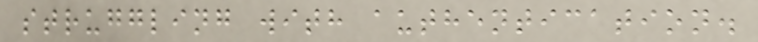struggling with authentication.
